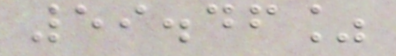59.46%
